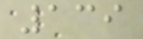139
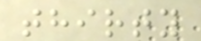thirty
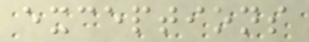exceptions
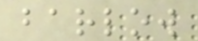barlow
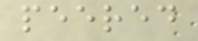peered
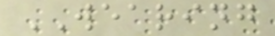WEARING
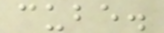cube.
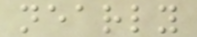nearly
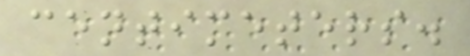centimeters.
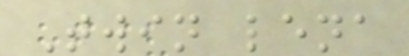Twin lena
